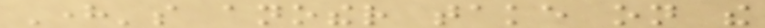Here's another take on the
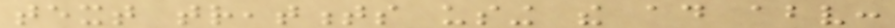text treatments using the ad above:
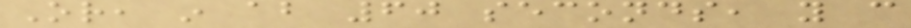Or, in about 60 seconds, you can
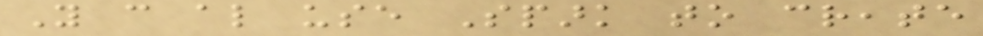You can also use Spark to create
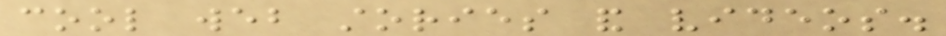cool web stories and videos.
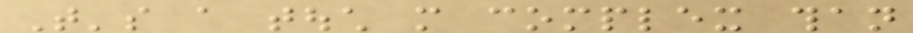That's a touch more complex than
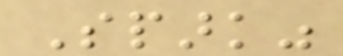Spark"
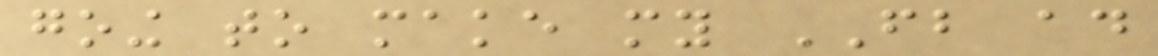going to make my FB ad
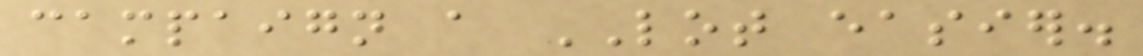campaign a LOT easier.
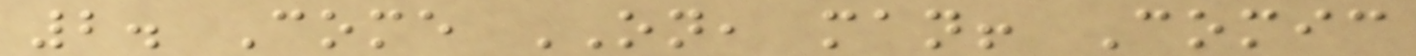2. Come ON, man! Comic
